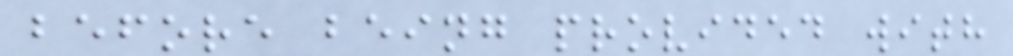before being provided with
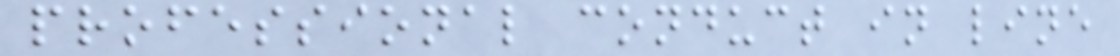professional conduct in line
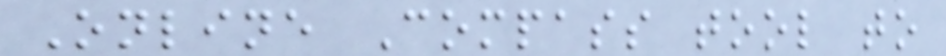Online Compass tool to
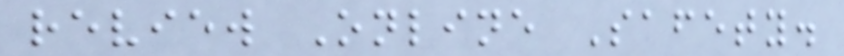review Online Safety.
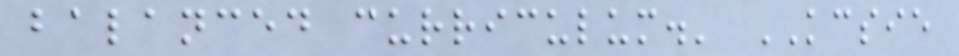balanced curriculum.' KCSIE
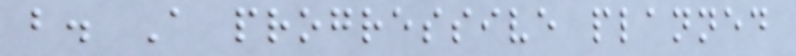b. A progressive planned
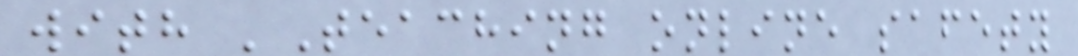with 'Teaching online safety
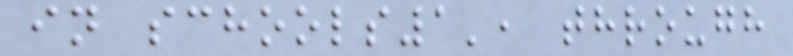in schools1', through
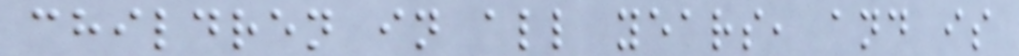children in all years, and is
